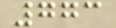773
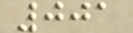001
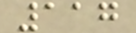117
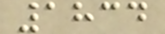1834
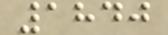1840
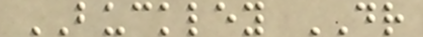BUCKLEY DR
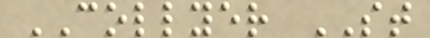COLLYER ST
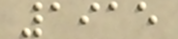1915
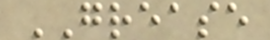GREASE
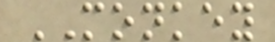MONKEY
